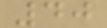40
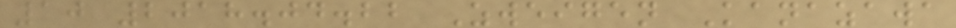10 2018.04.22 Zweigen Kanazawa
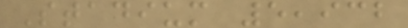Stadium 5,932
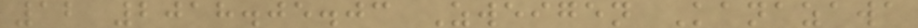12 2018.05.03 Zweigen Kanazawa
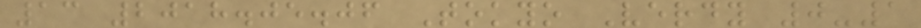13 2018.05.06 Tokyo Verdy 0-1
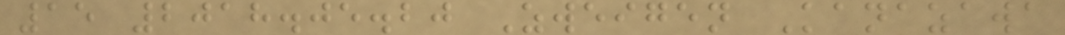15 2018.05.20 Zweigen Kanazawa
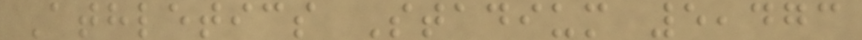Athletics Stadium 5,473
